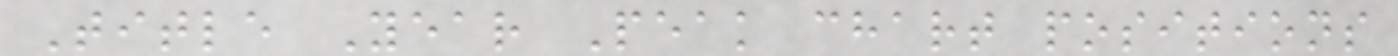Title Year Peak chart positions
